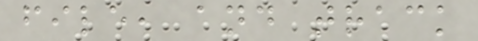file, and track
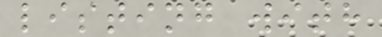listing with
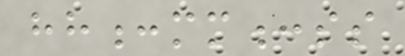hh:mm:ss
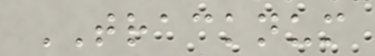TRACKNUM
